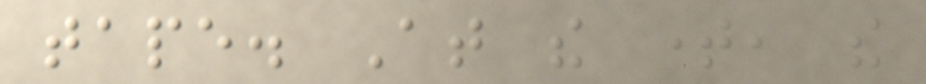tape. At the time, the
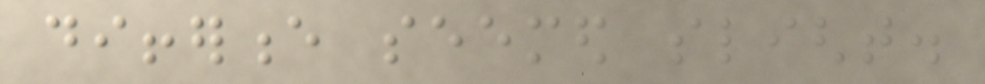difference seemed slight.
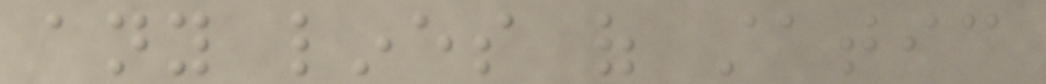any lines of static
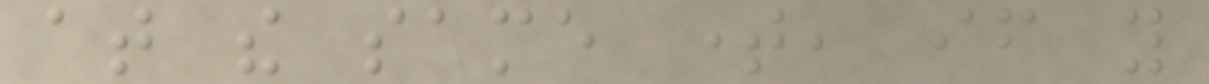at the same time, if you
